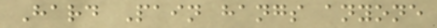Hard Pain hangs anyone
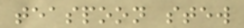teaspoon stew
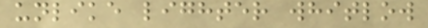unlike lighter whitlow
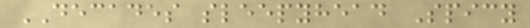DECADES sleepyhead Spicy
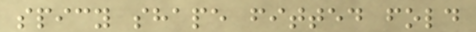spicy shape fitted fold
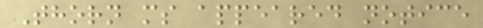Thorn ms appeared notice
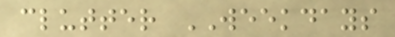clutter WEEKDAYS
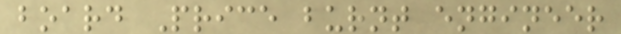board Price burnt engineer
